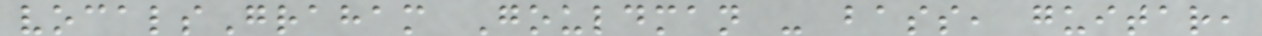vocalsGraham Gouldman - bass, guitar,
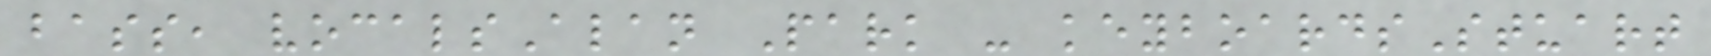bass, vocalsAlan Park - keyboardsStuart
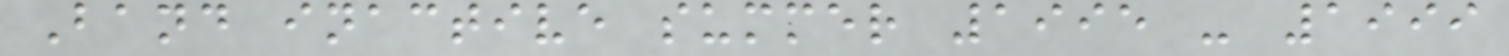Band inactive summer 1995 - 1999
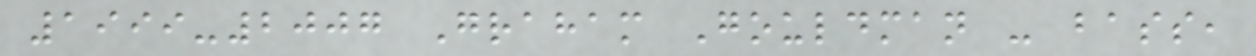1999-2007 Graham Gouldman - bass,
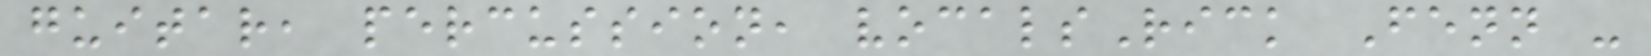guitar, percussion, vocalsRick Fenn -
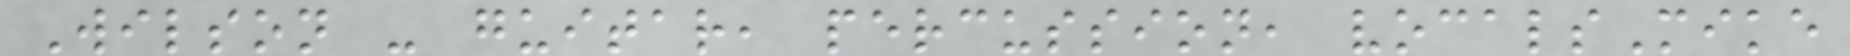Wilson - guitar, percussion, vocalsMike
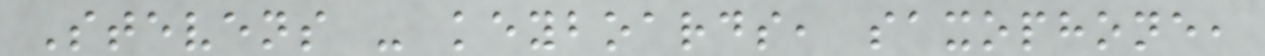Stevens - keyboards, saxophone,
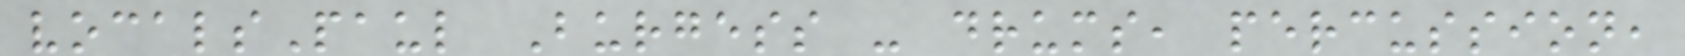vocalsPaul Burgess - drums, percussion,
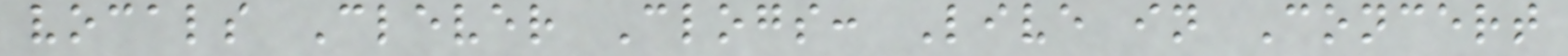vocals Clever Clogs: Live in Concert
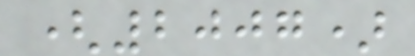(2007)
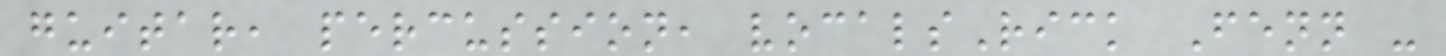guitar, percussion, vocalsRick Fenn -
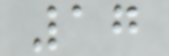17
